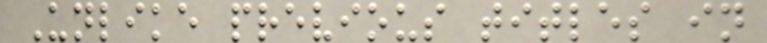Unlike previous titles in
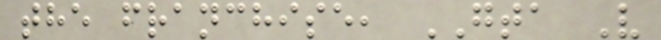the franchise, GTA V
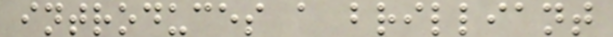introduces a brilliant
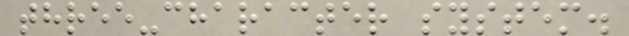three-character system.
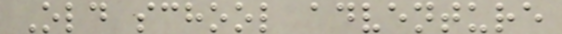Old school adventure
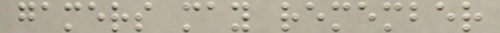gamers may remember
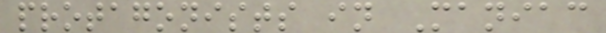protagonists in Maniac
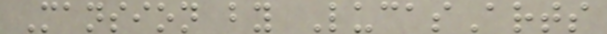Mansion by LucasArts
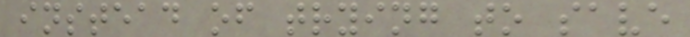instead of trying to save
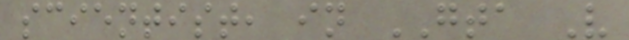scientist, in GTA V
